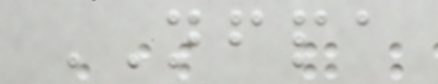NFPA
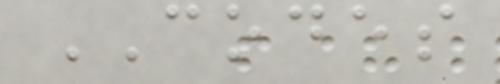CODES
